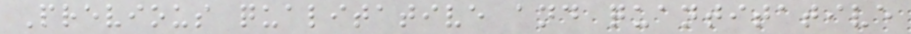Previous qualitative and quantitative
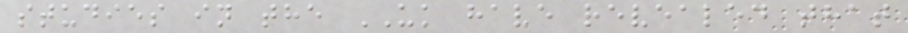studies in the UK have revealed that
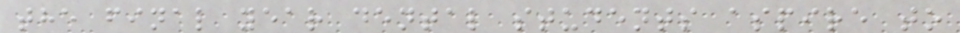the final year dental students aspire to
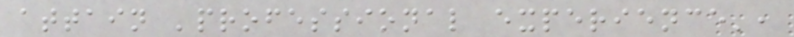attain 'professional experience',
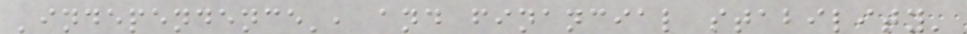'independence', and financial stability'
